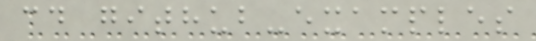cd github-examples
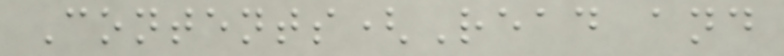Contents(Read and
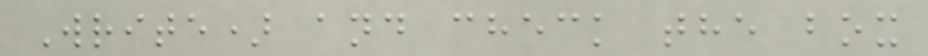Write) and check the box
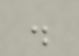.
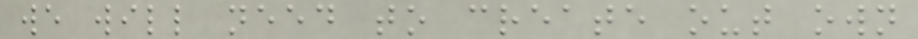we will need to create out own
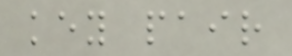key pair
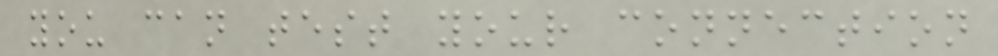you can test your connection
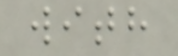with
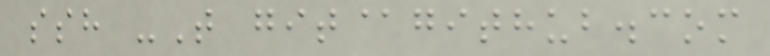ssh -T git@github.com
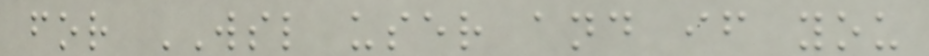for WSL user and if you
